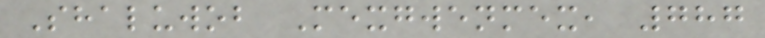Shaluwob Mexgwenmex, 787
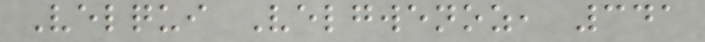Velqui Velgwenoz, 341
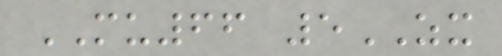MU66 5ZX
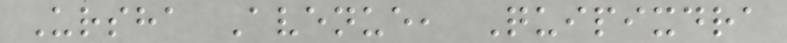Ursha Avenue, Quipixdra
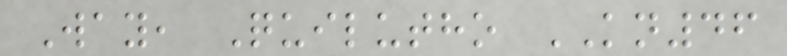Way, Quilutho KN46
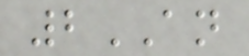2AN
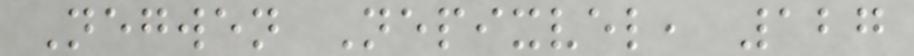Negwen Nepixvel, 127
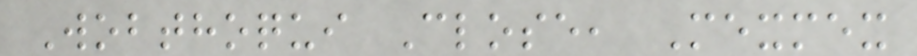Wobthoqui Close, Mexmex
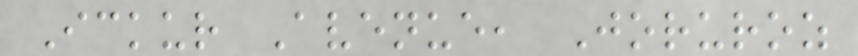Ickur Avenue, Joruroz
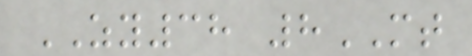ZY38 8MT
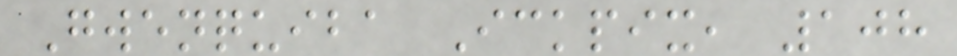Gwenquiba Ickpix, 108
